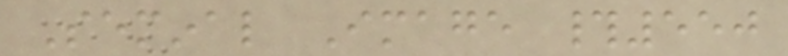Seminal Image #550
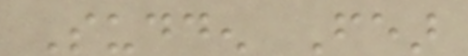Sudden Fear
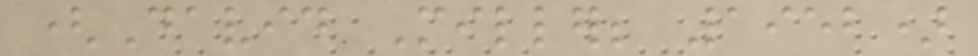(David Miller; 1952)
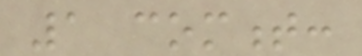1 comment:
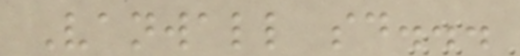Vanwall said...
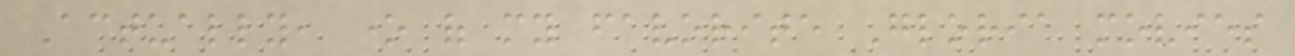Actually, one of my favorite Gloria movies
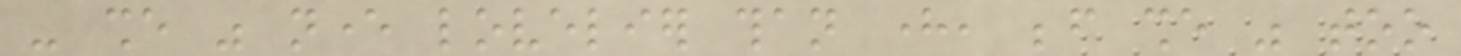- she was never lovelier than here, before she was too
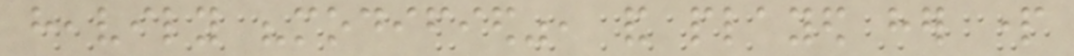heavily "modified", and played her part
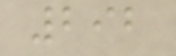292
